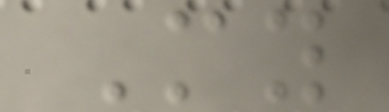My
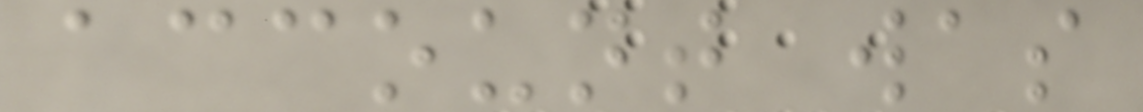account was
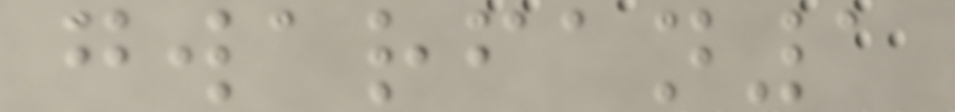gwarfan1
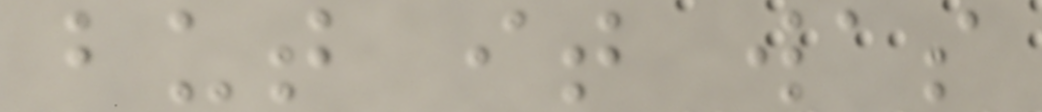but it was
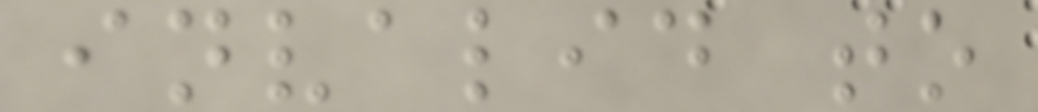invalid to
